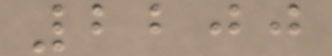2200
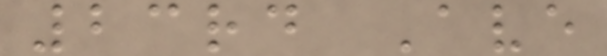23rd Ave
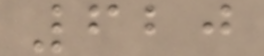620
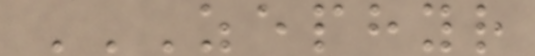ZEPHYR
